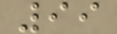99
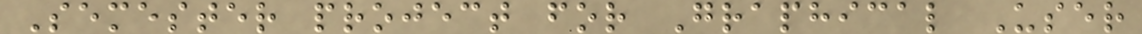Semester project for Graphical User
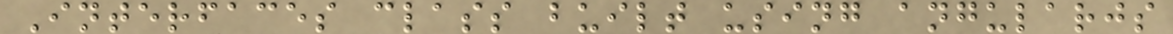Interfaces class built using angularjs
